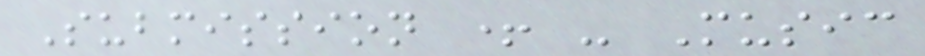Submission + - Music
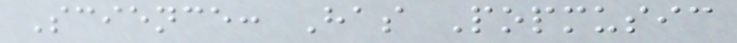Science: Has Popmusic
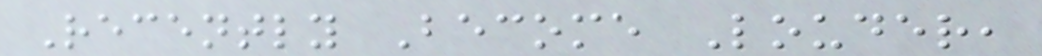Recently Become Louder,
